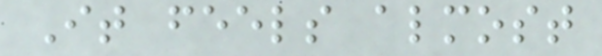It feels almost
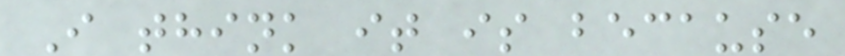I think it is because
